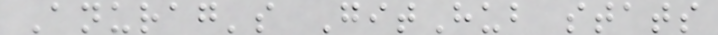Anurag's GitHub stats
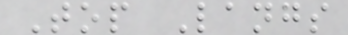Top Langs
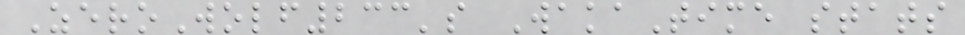ZeroWolf233's WakaTime stats
